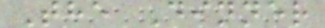The Dinner
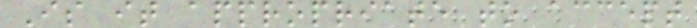Is it appropriate to accept
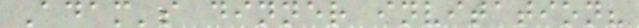Adam's dinner invitation?
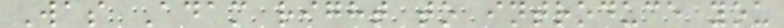Was Adam right to introduce you
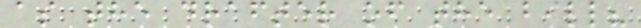as the drafter of the bill?
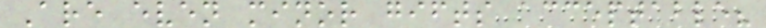Are even minor gifts acceptable?
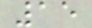15
